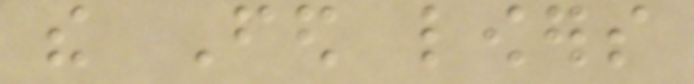the Fed lowers
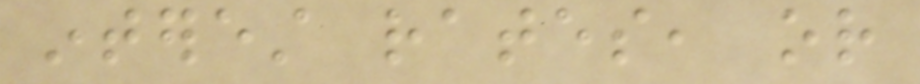interest rates, or
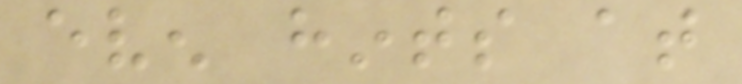even hints at
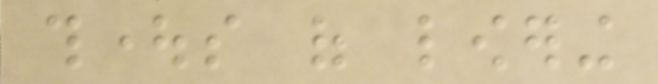thoughts of lowering
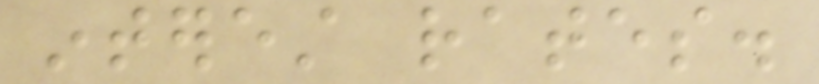interest rates.
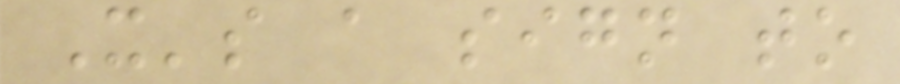It's a sign to
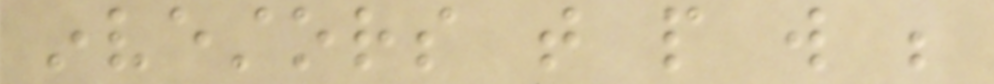investors that people will be
